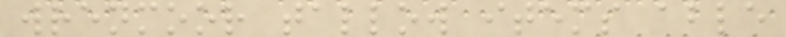wrenmoor tallow items able
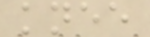knee
